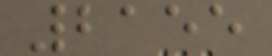2155
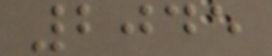2045
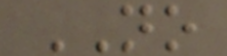NO
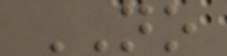NO
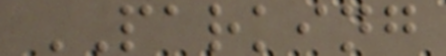PARKING
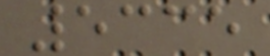5335
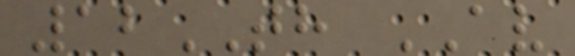12TH AV
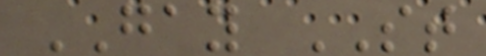GAY ST
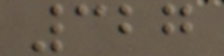327
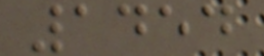1454
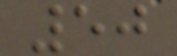50
